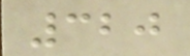320
